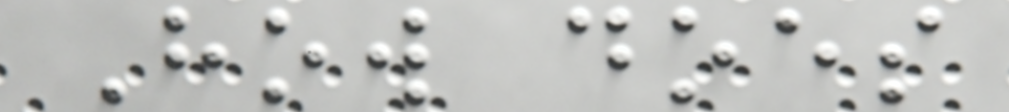How does
